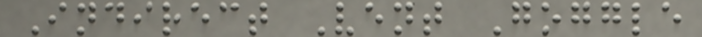Indirect Vent Goggle
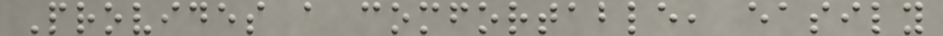Provides a comfortable, easily
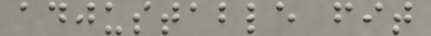adjustable fit
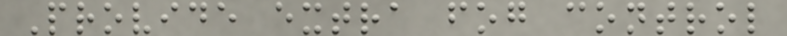Provide extra fog control
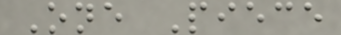One Piece
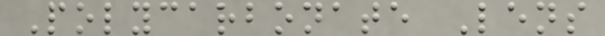Polycarbonate Lens
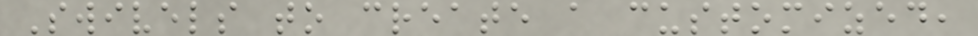Swivels to create a customized,
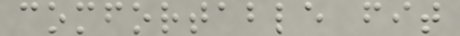comfortable fit
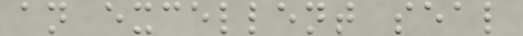an excellent seal
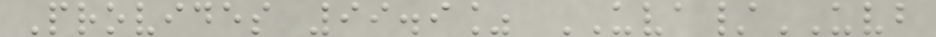Provides 99.9% UVA/UVB
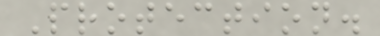Protection.
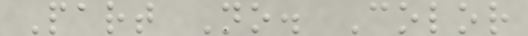Part No. Color
